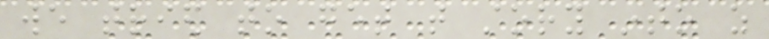we tried to get that story into as
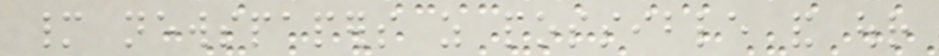many newspapers as possible and our
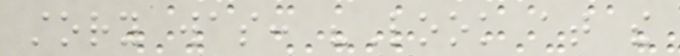story was: "Look at the
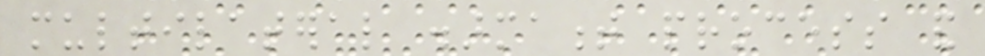multilateral disarmament process and
